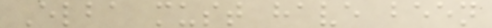Elba must have been
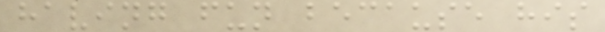having fun because his
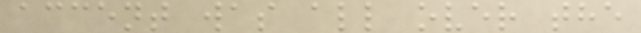accent was all over the
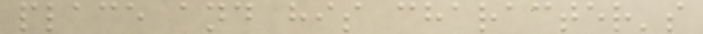place and his character's
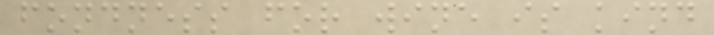fondness for wine is kind
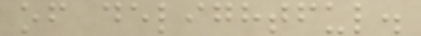of delightful.
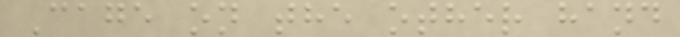Cage on the other hand
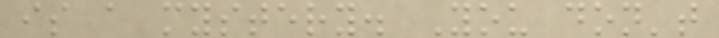is a mystery. You don't
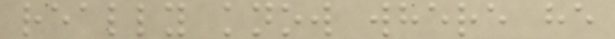really know where he
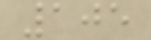105
